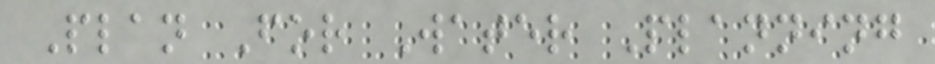Plan For Water Planning
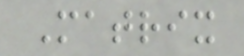Matrix
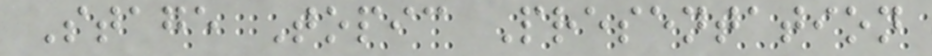Stage Topic Presentation
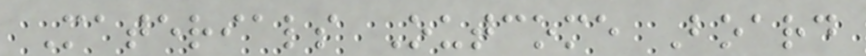Materials Outcome Board
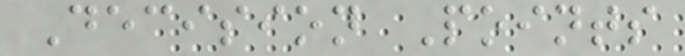Decision Points
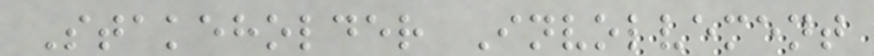Stakeholder Involvement
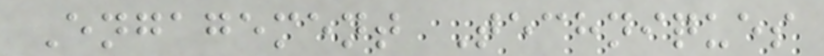Engagement Techniques
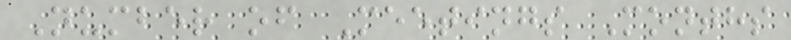Number of Meetings Months
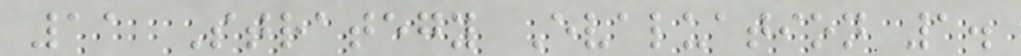11 Strategy Evaluation 1.
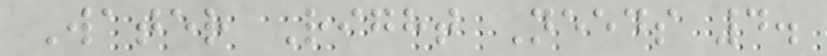Water Right Needs 4.
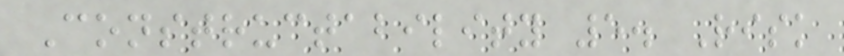Constructability 5. Risk
